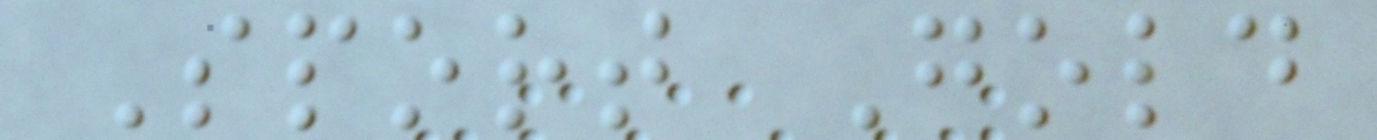Sport Gold
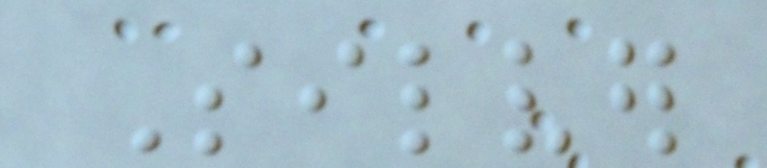Silver
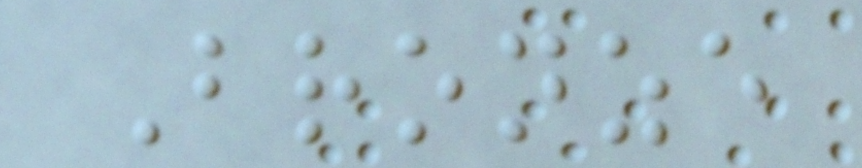Bronze
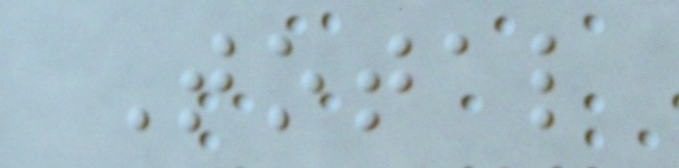Total
